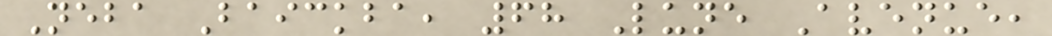Neba Baickba, 68 Lune Avenue,
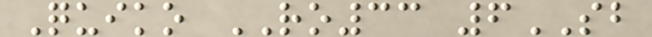Quiko RO33 6SB
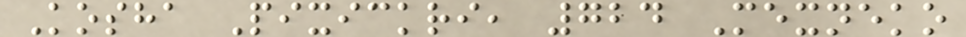Kosha Pixickri, 724 Mexneko
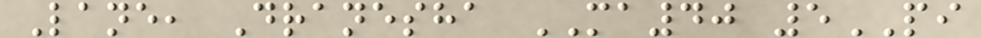Lane, Dranesha MA40 5PI
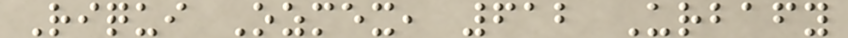Riqui Ozmex, 612 Urbafy
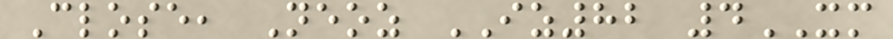Close, Neoz IZ82 4XM
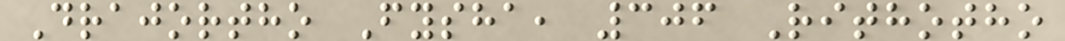Drajortho Fysha, 306 Rithotho
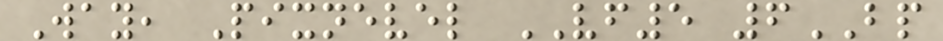Way, Pixnevel VF5 6BP
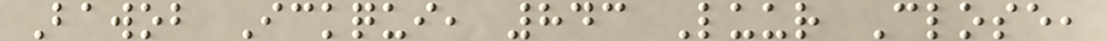Bawob Ickqui, 843 Luur Close,
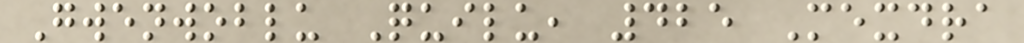Gwenwoblu Quilu, 425 Mexdra
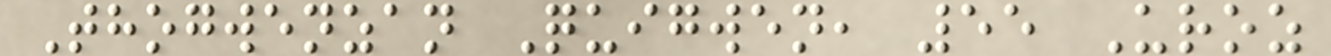Thogwenzan Quigwen, 55 Uroz
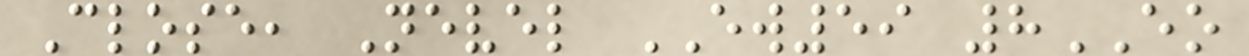Close, Nevel EW59 8EO
